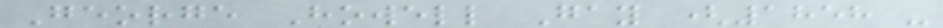George Howell Gay (1858 -
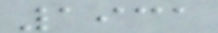1931
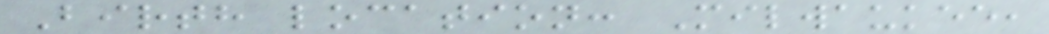Birth location: Milwaukee,
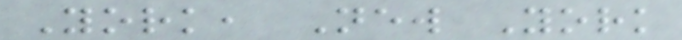York, New York
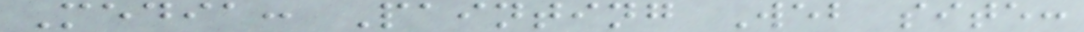Media: Painting Web site:
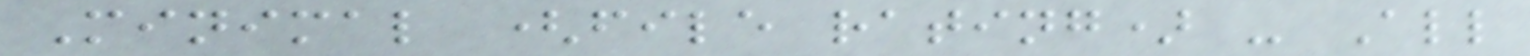Minimal (file rating) - All
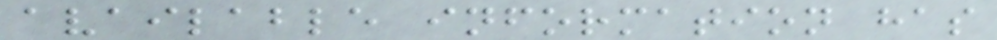available information has
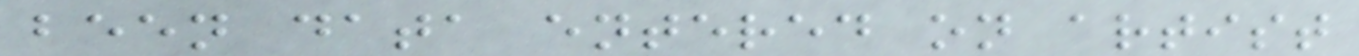been data entered on artist
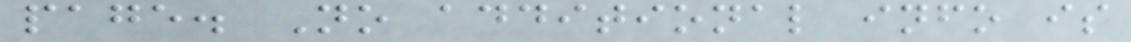page. No additional info is
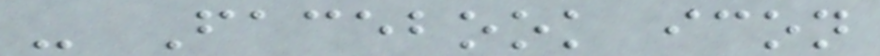- Facebook icon
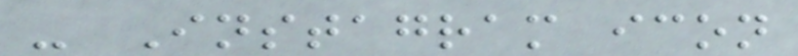- Instagram icon
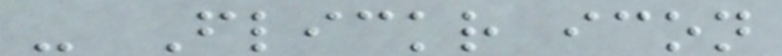- Flickr icon
